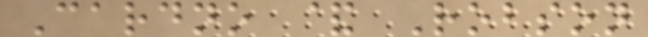Cardno & Robson
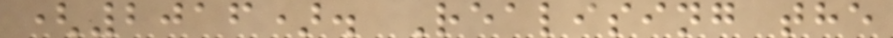(2016). Realising the
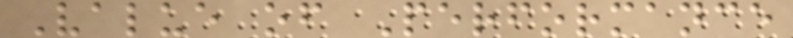Value of Performance
